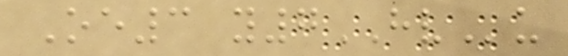Oe3 y7HVu
